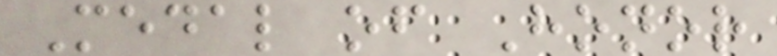Medal of Honor
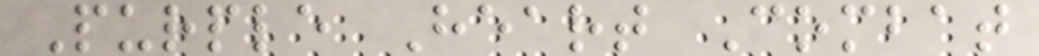Purple Heart Combat
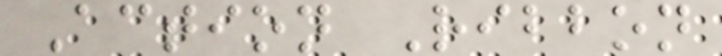Action Ribbon
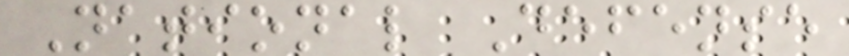National Defense
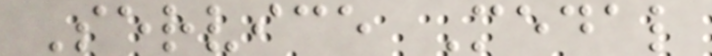Service Medal
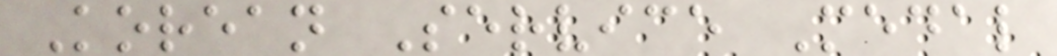Korean Service Medal
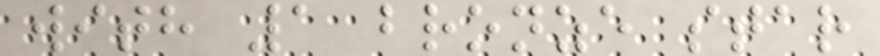with 1 bronze star
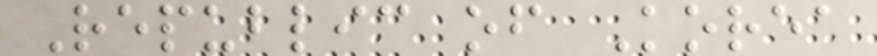Republic of Korea
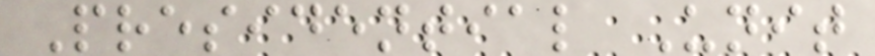Presidential Unit
